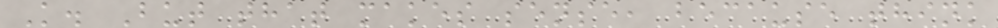K. But that makes sense, because think
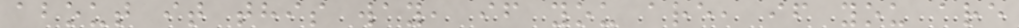about it this way, if you are, if you are
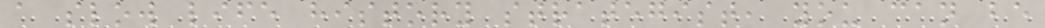a slow life history strategist, you can be
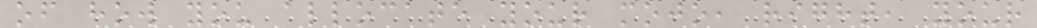of how you allocate your mojo, right, your
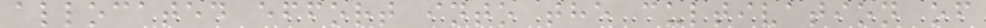allocated effort into the cultivation of
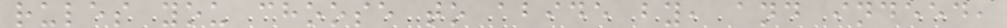rules you choose to abide by, and indeed,
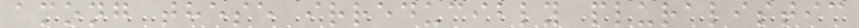among these irreducibly pluralistic
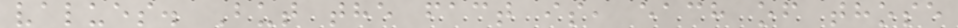values. But the fact is, each of those
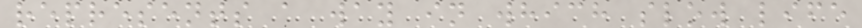represents a way in which slow life
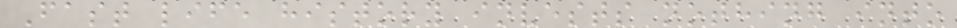Fast life history invests nothing into
